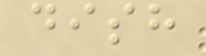dish
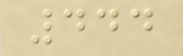444
